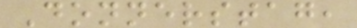Donnerstag,
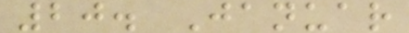20. Januar
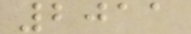2011
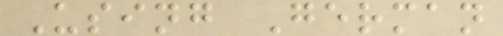Using German
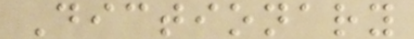Dictionary
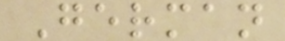German
